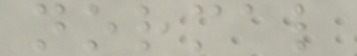normal
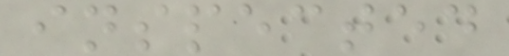inspected
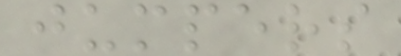jumpers
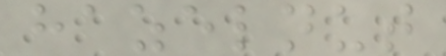hazelnut
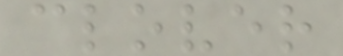clover
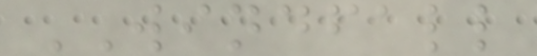WINDFALL
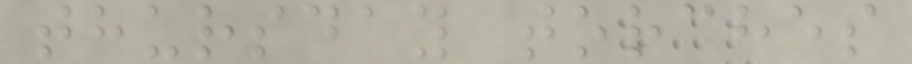thursday torches
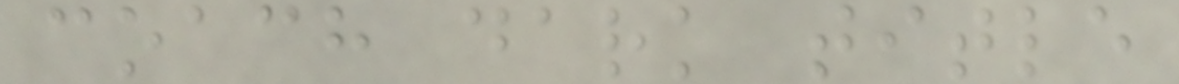coach dark title
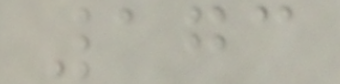173
